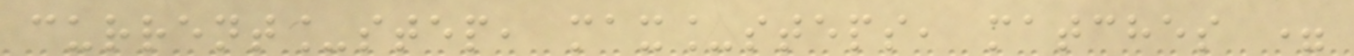current_step, max_steps, matches =
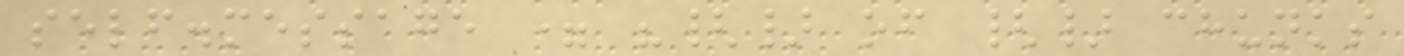self.message = "{} of {} chunks
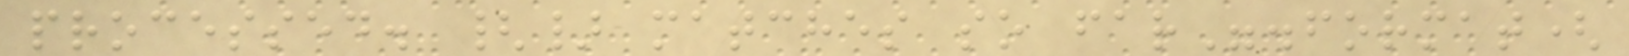processed. {} matches so far".format(
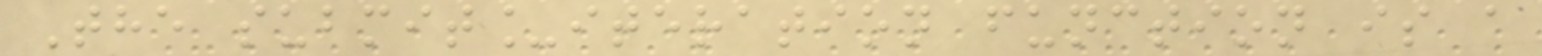The submit_iteration function is a
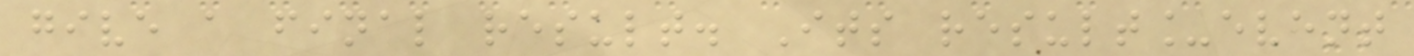give a final result. Its result_event
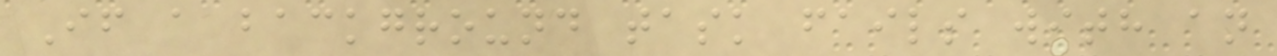If a background task fails with an
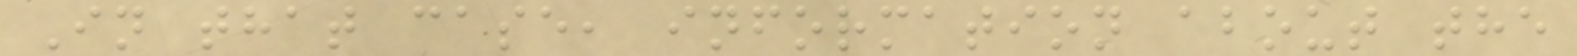In that case, information about the
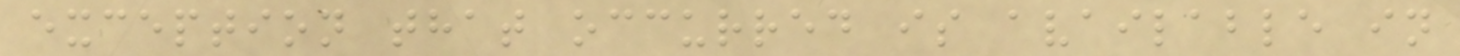exception that occurred is available in
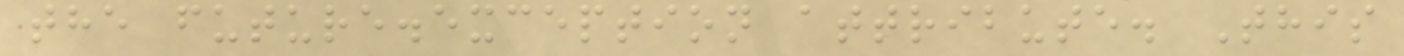the future.exception attribute. This
